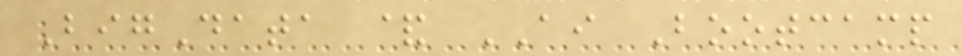BigData & AI Bootcamp
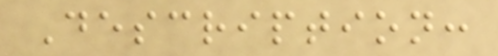Description:
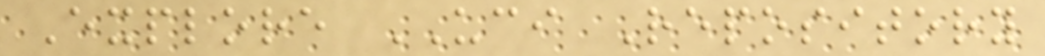Explore UCI Repository
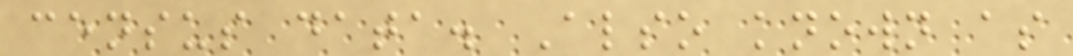census data. Also known as
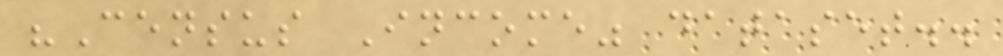"Census Income" dataset..
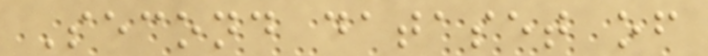Second dataset of
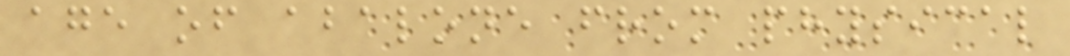age of abalone from physical
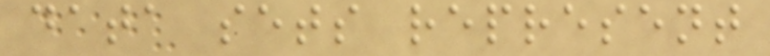data sets represent
